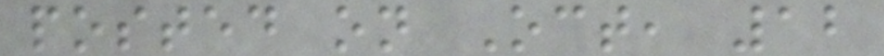posted on Oct, 12
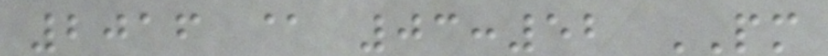2016 @ 03:52 PM
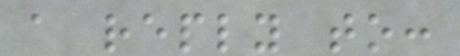a reply to:
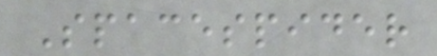Spacespider
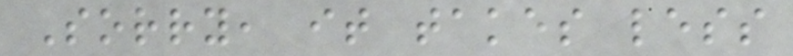Sorry, it takes less
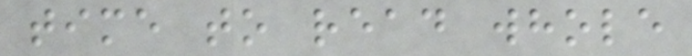time to read whole
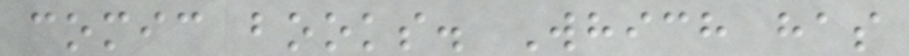comic books. Which has
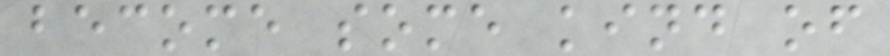become some kind of
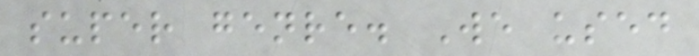super genre. We used
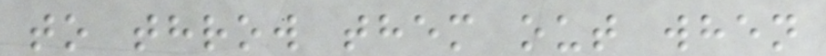to throw them out when
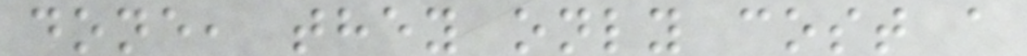done, they only cost a
